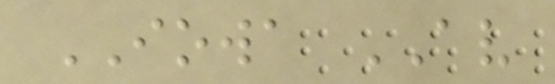IOWA AV
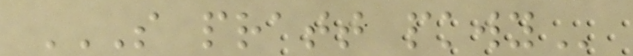S PRATT PKWY
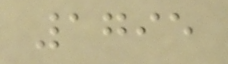1795
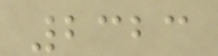2323
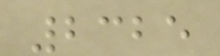2325
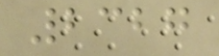2327
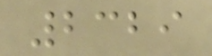2329
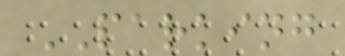PARKING
